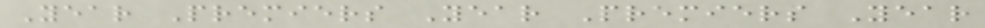Year Premiers Year Premiers Year
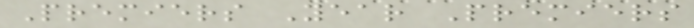Premiers Year Premiers
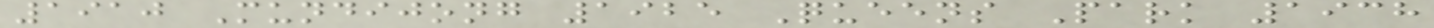1910 Mundijong 1925 Queens Park 1938
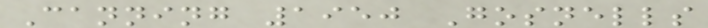Canning 1950 Gosnells
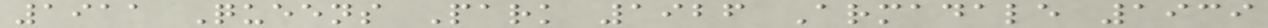1911 Queens Park 1926 Armadale 1939
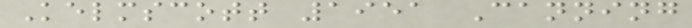Kelmscott 1951 Canning
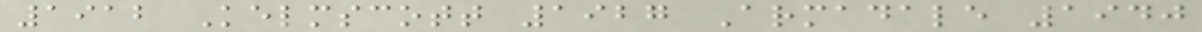1912 Kelmscott 1927 Armadale 1940
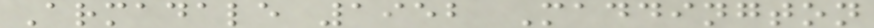Armadale 1952 Maddington
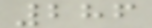286
